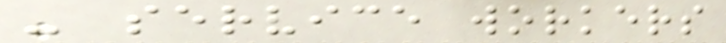- service workers
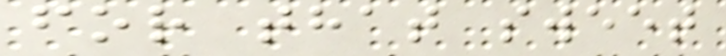for that sweet
